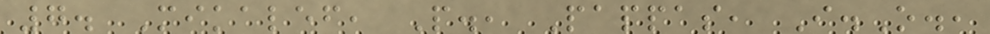7. Mikalef, P., Pappas, I.O.,
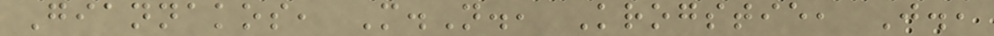Giannakos, M.N., Krogstie, J.,
